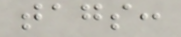tags:
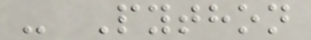- Python
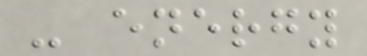- energy
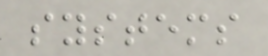systems
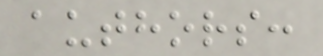authors:
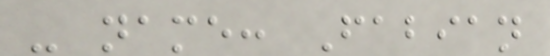- name: Fabian
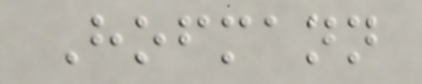Hofmann
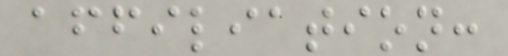affiliation:
